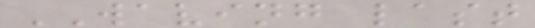WAVING last
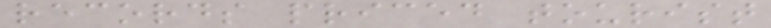records priced tourist
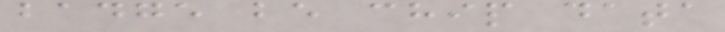badge be chip data
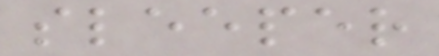sleeper
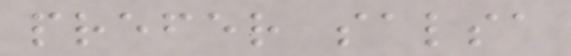prefer salsa
